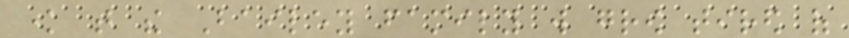know that the Bailey family will grow tired of
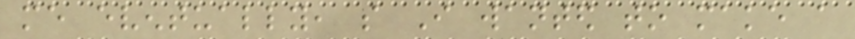me eventually, so I wanted to make a
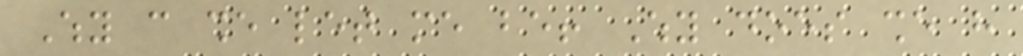Why can she let me be! Why does she have
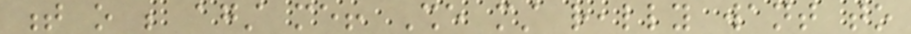t o be against me! She must really want to
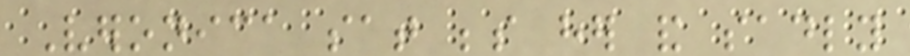Veronica sat beside her and sadly
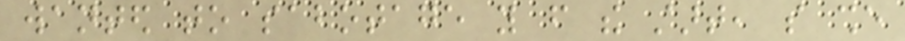wanted to sabotage you from the start, so she
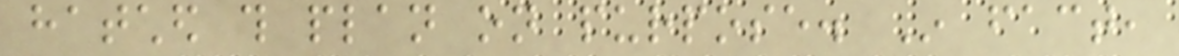hatched this plan on purpose. In fact,
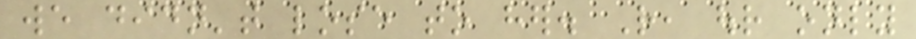we didn't lose to her. Rather, our only
